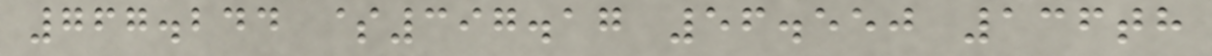767.244 $397.17 56.550 136th
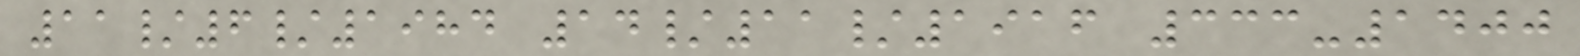11/6/1984 14/11/1916 333-1400
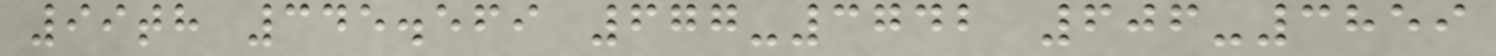99th 345.569 677-3742 606-3859
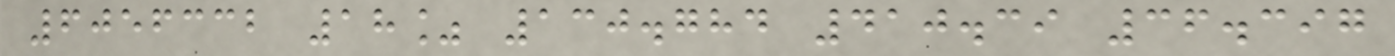6056332 18% 130.784 410.39 36.397
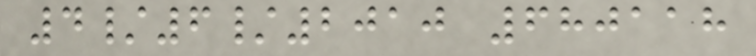4/6/2010 680118
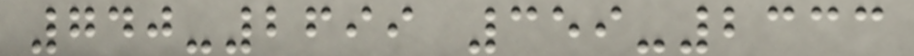740-2699 359-2333
